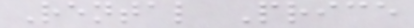Rental Price
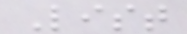List
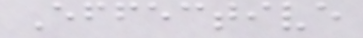Effective
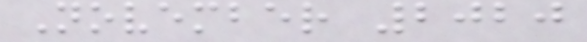November 2020
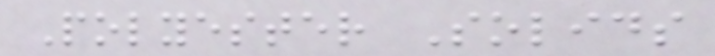Polyester Solids
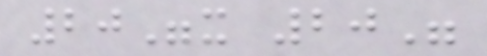20"x 20"
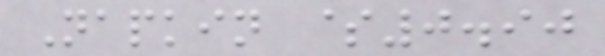Napkin $0.90
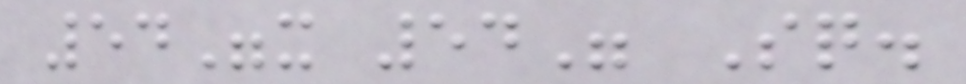54"x 54" Sq.
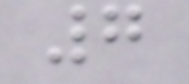7
